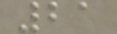21
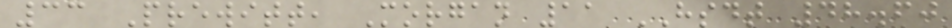33 Prewitt, Morgan 11 HSDT 48.60
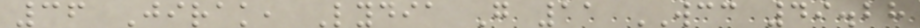36 Jirak, Lydia G 11 WCC 49.28
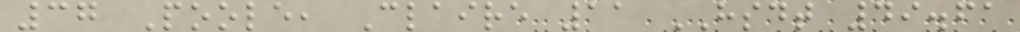37 Poole, Claire 11 HSDT 49.61
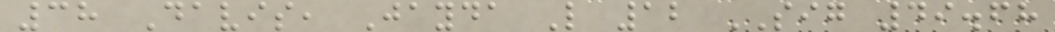38 Davis, Jayda L 12 SIG 49.68
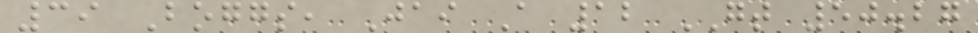39 Boggs, Jai A 12 GT 50.27
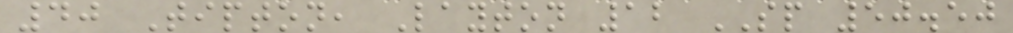40 Tipton, Layton 12 SP 50.50
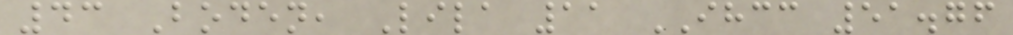43 Boden, Lila 11 IHCC 51.76
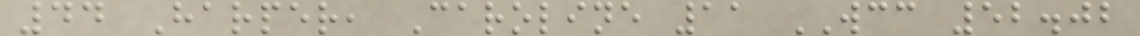44 Harper, Caroline 11 WCC 52.02
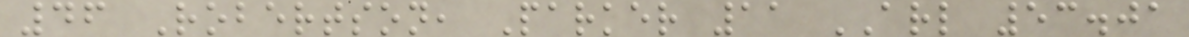46 Robertson, Parker 11 ARL 53.01
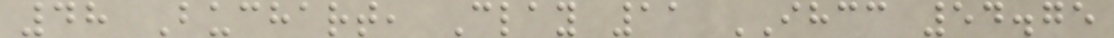48 Buchart, Clay 11 IHCC 54.75
